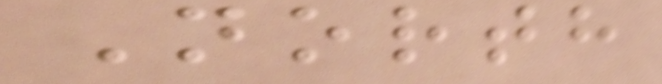North
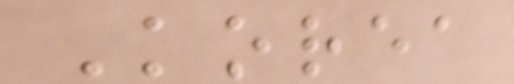Korea
